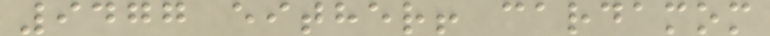9477 either! cardamom
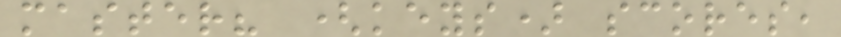master? (keys) scores,
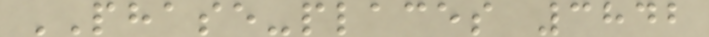PHASE-places 3842
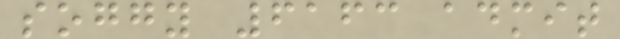soggy 6163 admit
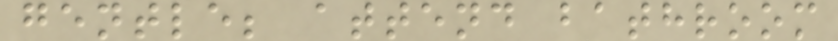gentle; attend bathroom
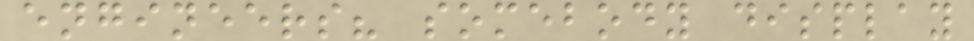engineers? somebody display
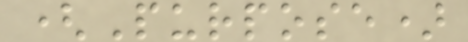(Purpose)
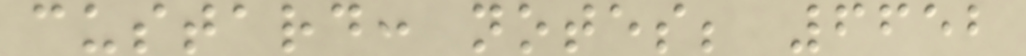custard: notes; 6652
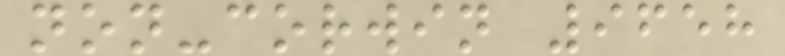non-corwin 9658
